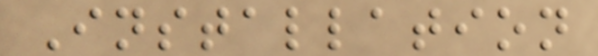Installation
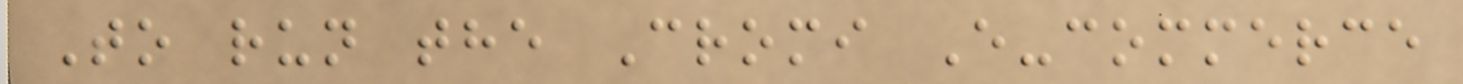To run the Cromi E-commerce
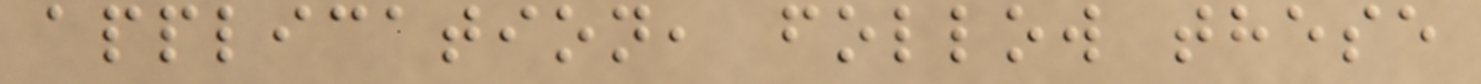application, follow these
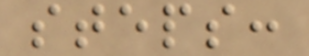steps:
